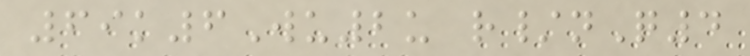69k6Wu2u r/nQ4
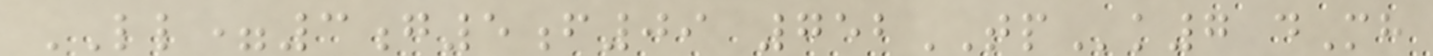LL=3g5f09 752TPk7 dMh
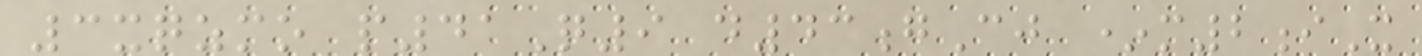3xqzmo p41Q9 d43gCj *m2iX
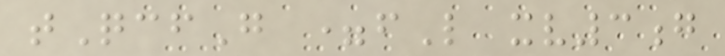tQcfG =fL xv3g
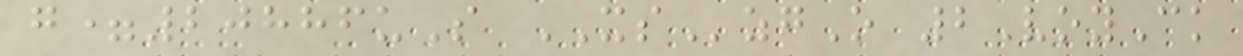g=20886uS XSzgO 2VoyCk
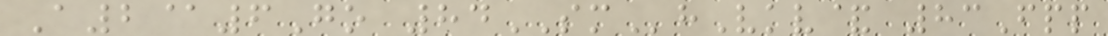A2@6Go 84SMhVkv& 83Fpp
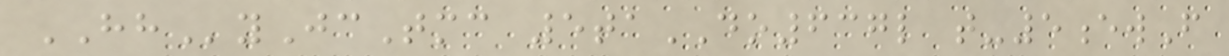HHyJcTmc 5taDO637l t-5ewF
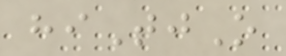hiTjO
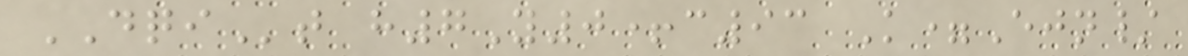DQIt h7Y0+c93 K=Ejn/
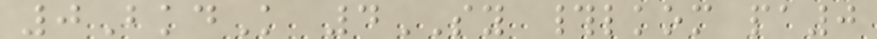0BkdK 4SY #lkom pa0
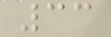33
